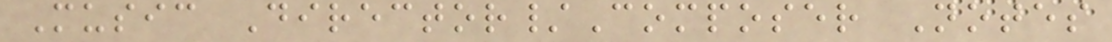Music Director/Composer Notes
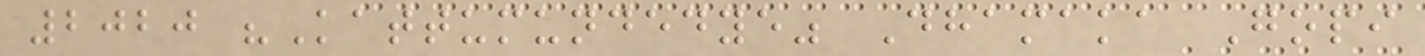2020 "Kattumundedye" Dhamaka Gopi
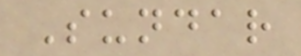Sundar
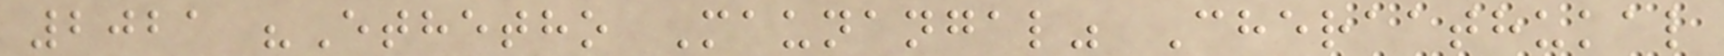2021 "Ethetho Maunangal" Cheraathukal
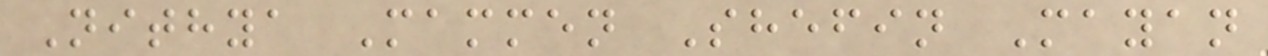Nithya Mammen Shefin Mayan
